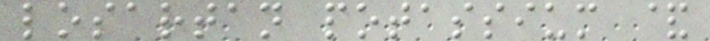losartan potassium &
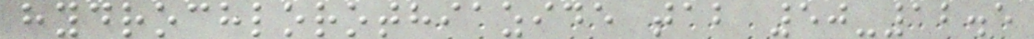hydrochlorothiazide tab 50-12.5
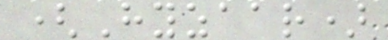(Hyzaar)
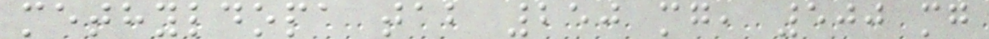methyldopa tab 250 mg, 500 mg
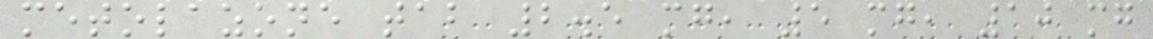metolazone tab 2.5 mg, 5 mg, 10 mg
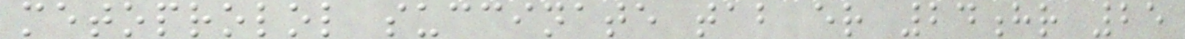metoprolol succinate tab er 24hr 25
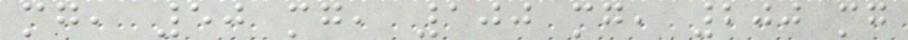mg, 50 mg, 100 mg, 200 mg
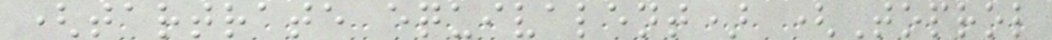(tartrate equivalent) (Toprol
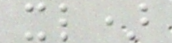xl)
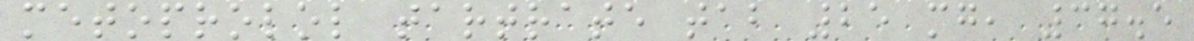metoprolol tartrate tab 25 mg, 37.5
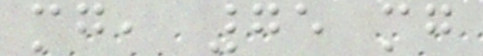mg, 75 mg
